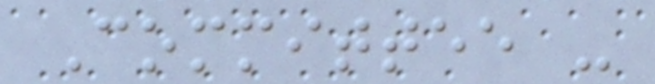Committee -
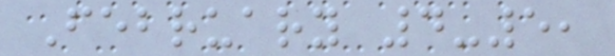February 4-5,
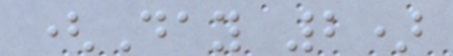(Day 2)
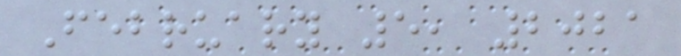February 5, 2021
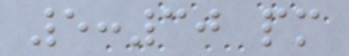5:30 pm
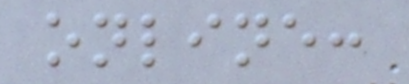online:
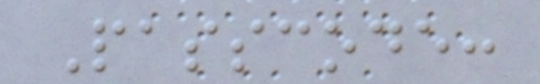Passcode:
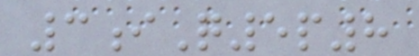3iQ5p8
